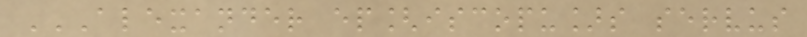ALEXANDER EP[ISCOPU]S SERVUS
